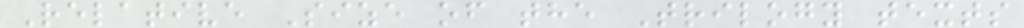Relative Size of the Trilogy texts
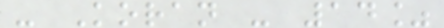- Koran - 14%
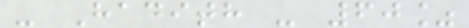- Hadith - 60%
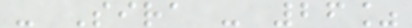- Sira - 26%
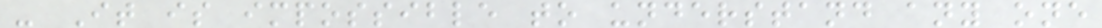- It is impossible to understand any one
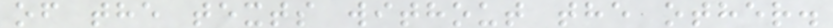of the texts without the other.
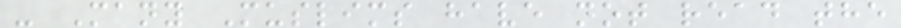- Many Muslims have not read the
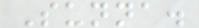Sunna.
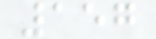157
